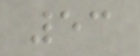53
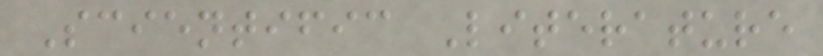Scientific Literature
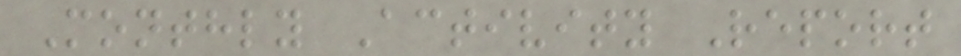Monthly Activity Report
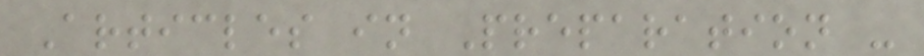Articles in Preparation -
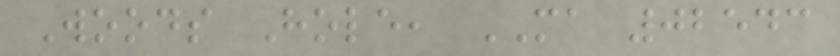Woods Hole, MA 02543
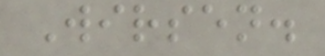Wirsen.
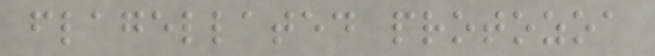flagellated protozoa
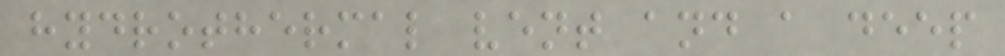hydrothermal vent and a deep
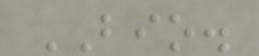BIO.
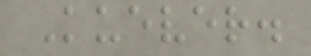Kuever.
